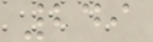249
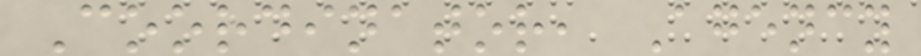Coordinator, Agency
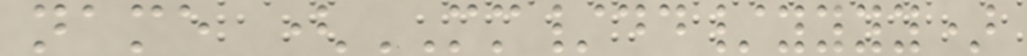name (MM/dd/yyyy)
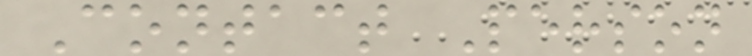Contact Person
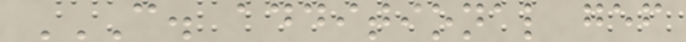C. ADDITIONAL GEF
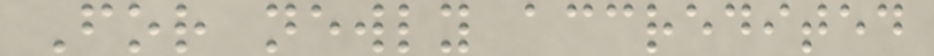For newly accredited
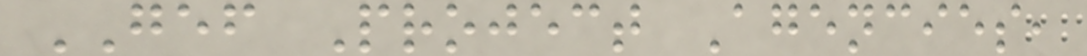GEF Project Agencies,
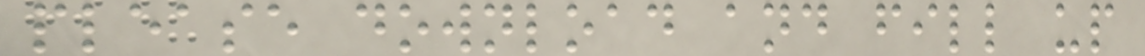please download and fill up
